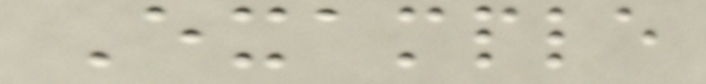Example
